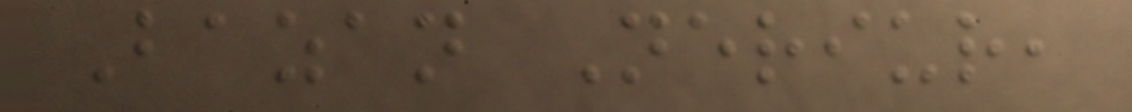Bazan Neriur,
